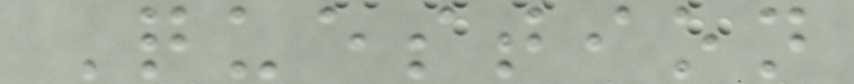Question
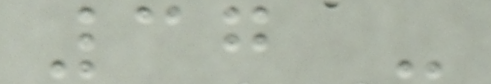37 -
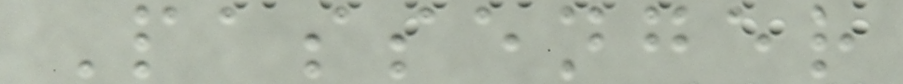Passenger
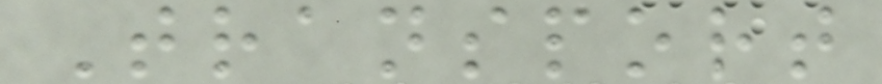Transport
